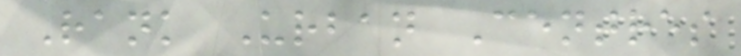Rank Urban Centres
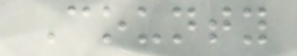County
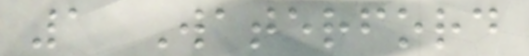1 Waterford
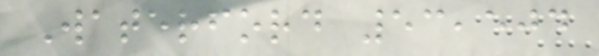Waterford 53,504
